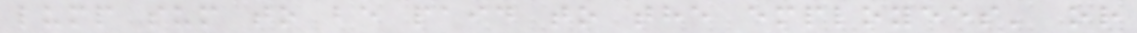lump sum to be paid to the employees' or
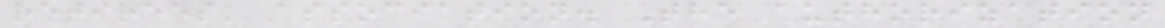retirees' association. The authorization
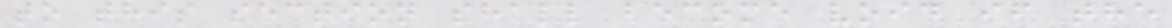to this section shall become void if the
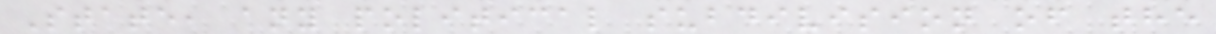State, any political subdivision of the
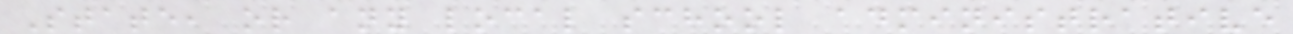State, or any local school administrative
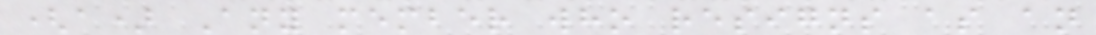(a) Any member who resigns as an
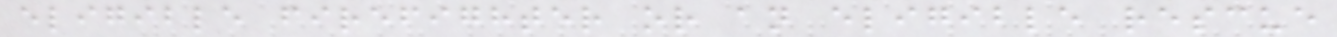eligible firefighter or an eligible rescue
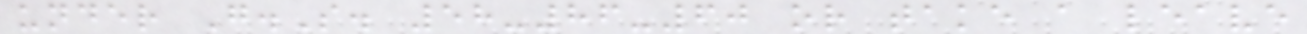under G.S. 58-86-60 or take a leave
